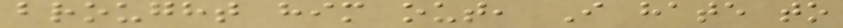brought him out, I hate to
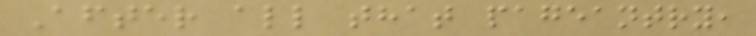After all that pageantry,
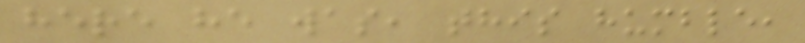here he was, this humble,
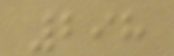298
